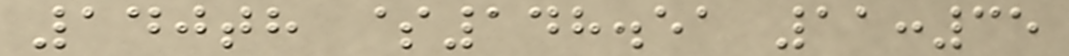140th $148.51 11:35
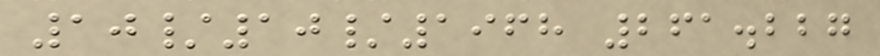10/10/1968 261.227
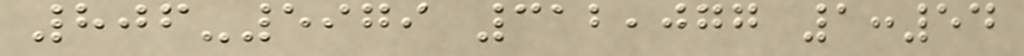806-5979 312,077 1:54
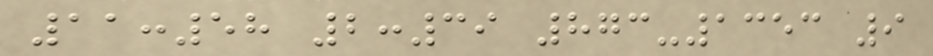11:58 2:39 873-1353 9
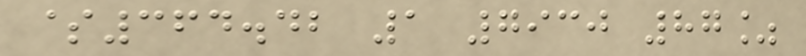$364.42 1 7930 87%
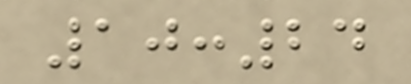10:24
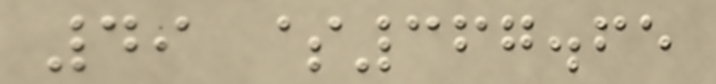49 $367.65
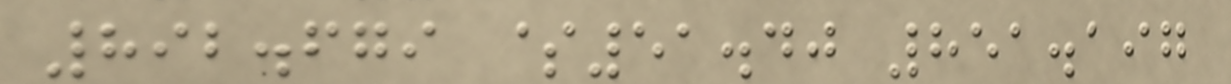892.679 $51.40 851.197
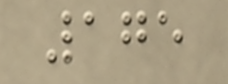175
